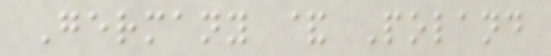Germany & Poland
